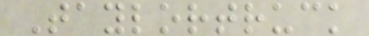Taylortruck
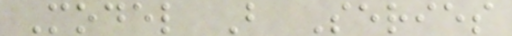Model B Series
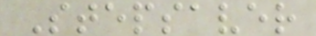Stepsaver
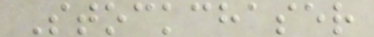Stockchaser
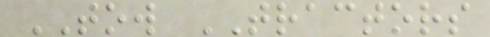TOW TRACTORS
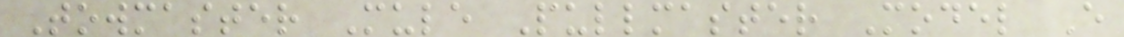Towmaster Mule Pullmaster Model E
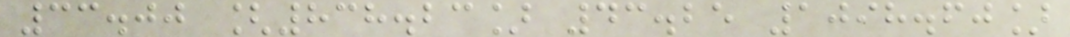33.00 [838.23] 43.25 1098.60]
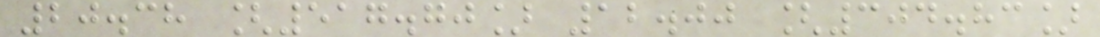20.38 [517.70] 12.00 [304.83]
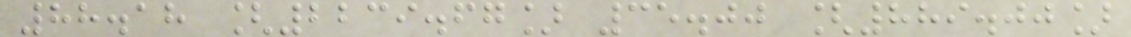88.18 [2239.67] 35.00 [889.00]
